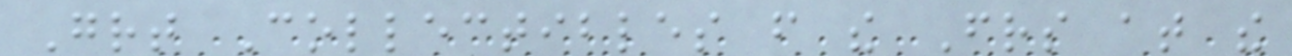Great Collectibles from the Friends at the
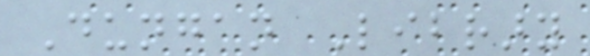Dungan Library
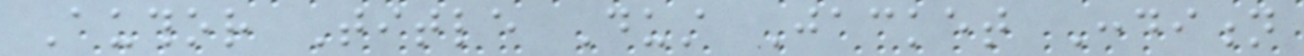Author Title Dust Jacket Condition
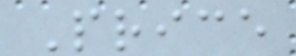Price
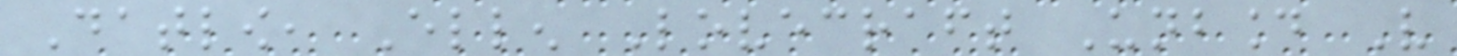Datlow, Ellen Lovecraft Unbound Very
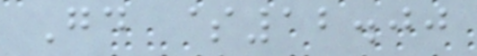Good $12.00
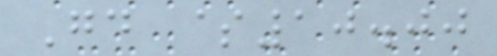Good $10.00
